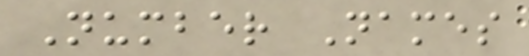Number Names
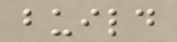build
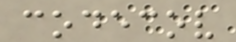codecov
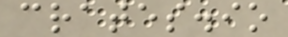crates.io
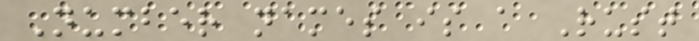Number names is a Rust
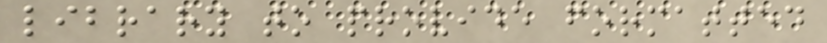library to provide formatted
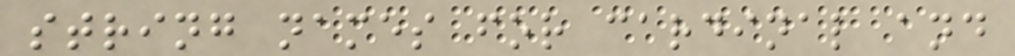string names for cardinal and
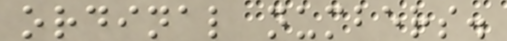ordinal numbers.
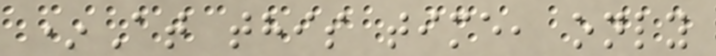*At this time, only
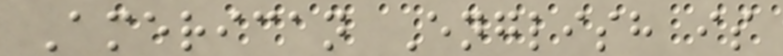American English is
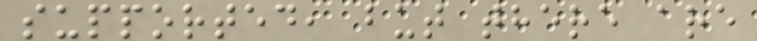supported, but there are
